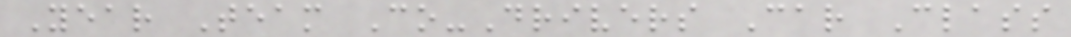Year Team Co-Drivers Car Class
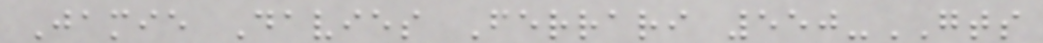Jamie Davies Ferrari 550-GTS
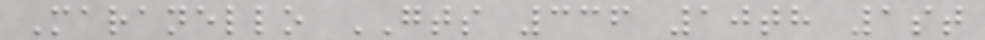Maranello GTS 336 10th 1st
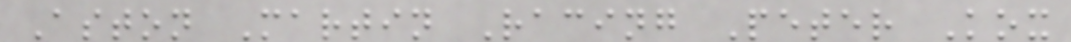Aston Martin Racing Peter Kox
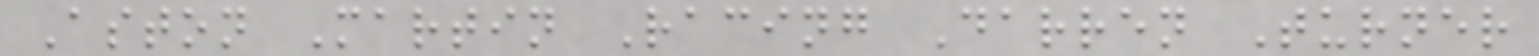Aston Martin Racing Darren Turner
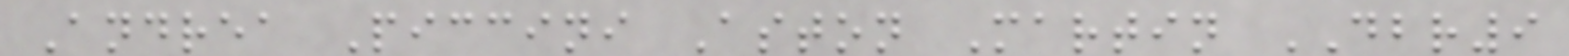Andrea Piccini Aston Martin DBR9
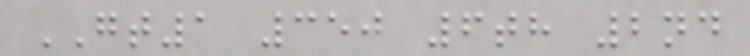GT1 350 6th 2nd
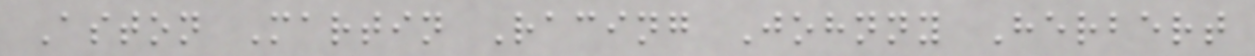Aston Martin Racing Johnny Herbert
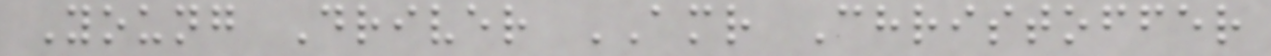Young Driver AMR Christoffer
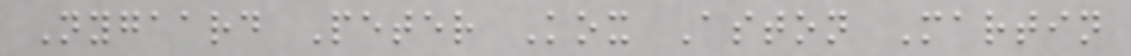Nygaard Peter Kox Aston Martin
